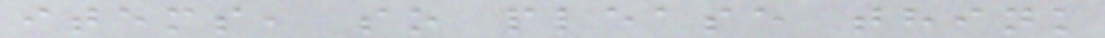items, so please think
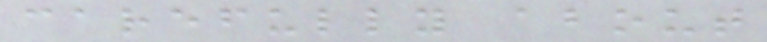carefully about
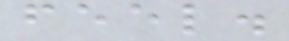feel.
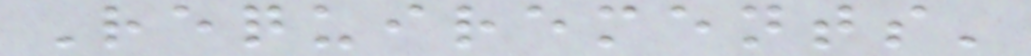Requirements'
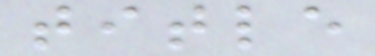title
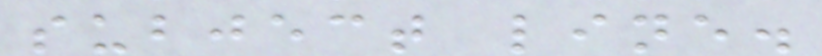subject line.
